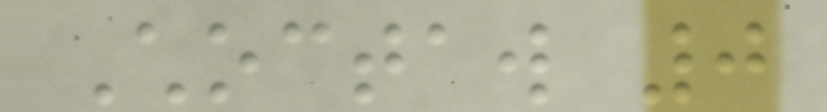Choctaw 0
